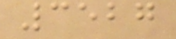3527
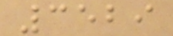3529
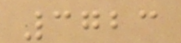3723
